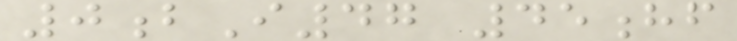0bI47 45hf
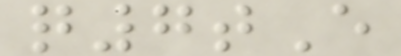q7tE
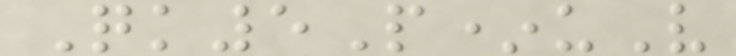Qk5P*uV
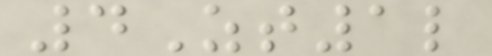4Zt1l
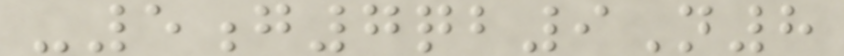-5g7qb9N8
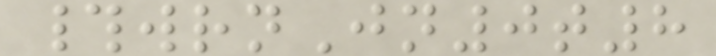#wrnJn0t8
